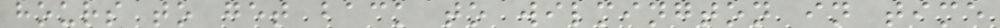hours to get back to wilmington in time
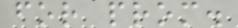for prom.
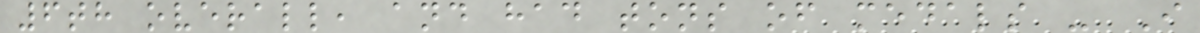6th overall, and had tons of medals - I
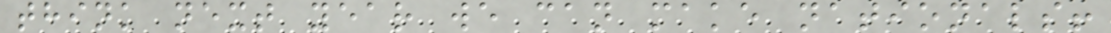think next year we can make nationals!
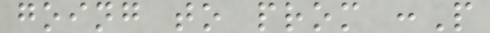going to prom :P
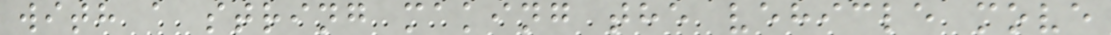with a string making the vehicle move
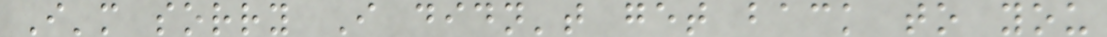I'm sorry I didn't get back to you
